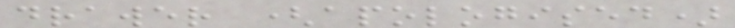drawer (apologised)
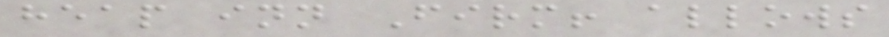heap inn Firm! allows
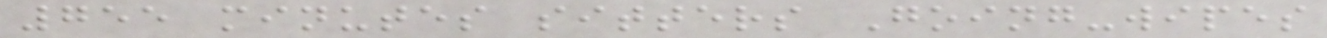755 minutes sitters Going-wipes
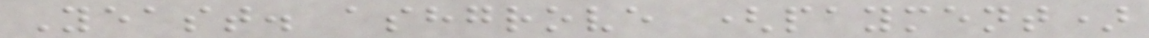Yeast. ashgrove (payment)
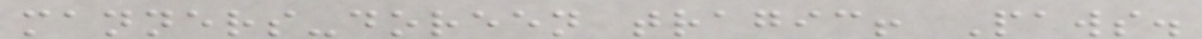manners-doreen tragic! Paws.
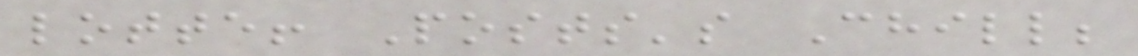lotte! Posts's Chill;
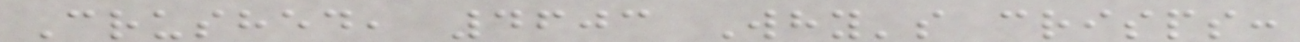Crushed, 4603 Why's crisps:
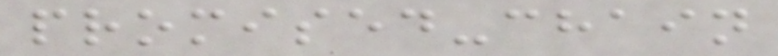promised-chain
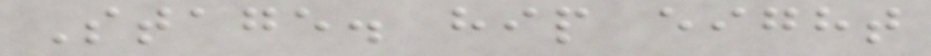Stage. hip eight
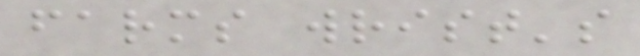farms wrist's
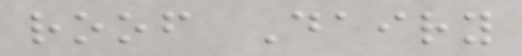roof Dairy
